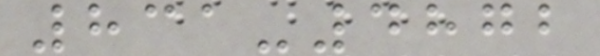831-4872
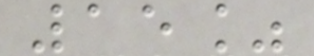15%
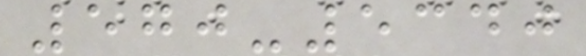570-5340
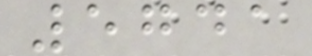5741
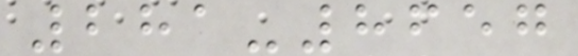281-8657
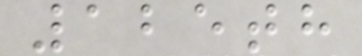125th
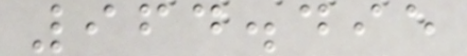964.495
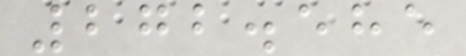272.585
